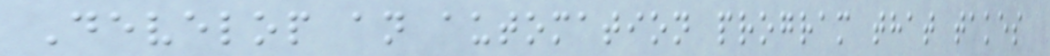Develop an automation program that takes
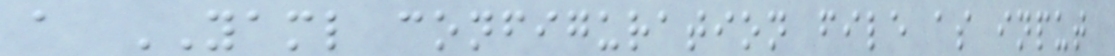a YAML configuration file as input
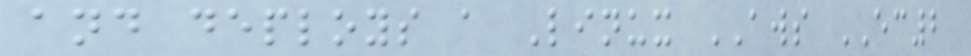and deploys a Linux AWS EC2
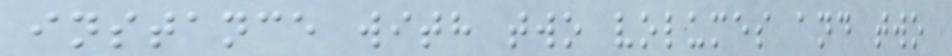instance with two volumes and two
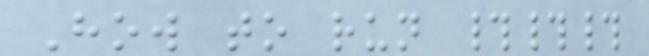How to run ###
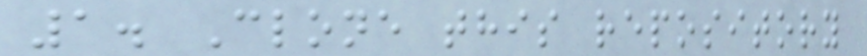1. Clone this repository
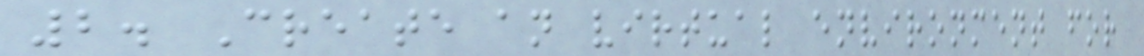2. Create an virtual environment for
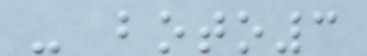- boto3
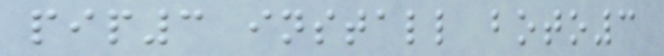pip3 install boto3
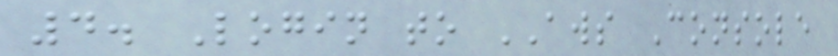4. Login to AWS Console
